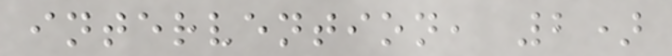intervention, 2)
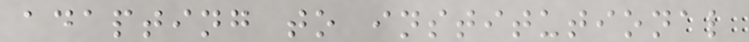adapting to institutional
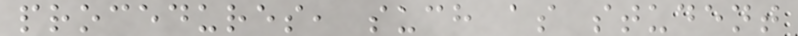procedures, such as student
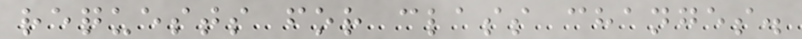requests for class changes.
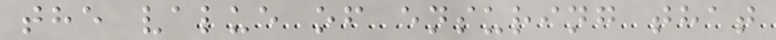the value of ensuring that
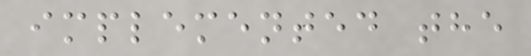implemented the
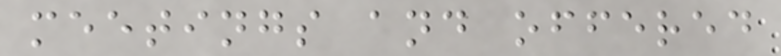meetings and offered
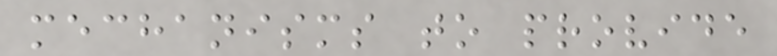mechanisms to provide
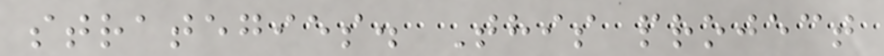strategies. This project
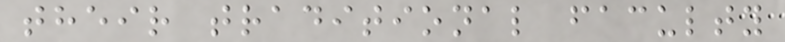their traditional faculty
